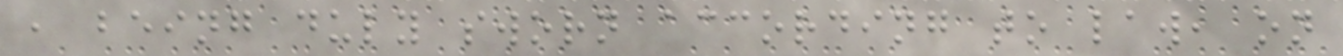, being duly sworn according to law, on
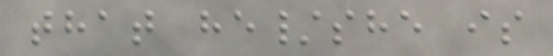that he/she is
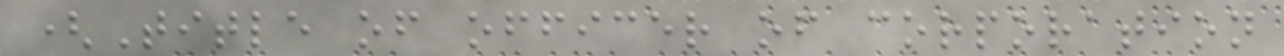(Title of officer of corporation
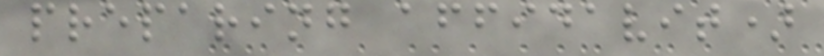preparing affidavit)
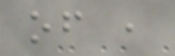of ,
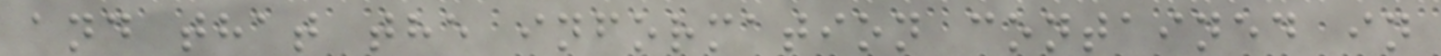and that the information contained in
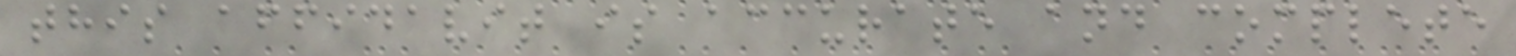this affidavit is accurate and complete
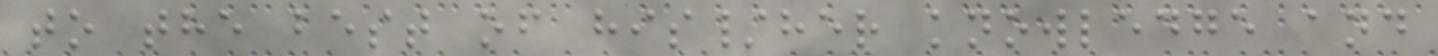to the best of his/her knowledge and
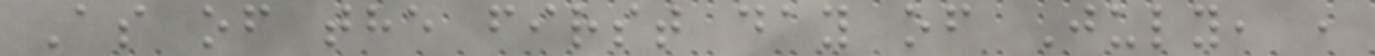As of the first day of July, ,
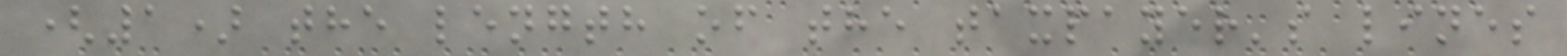(1) the length of the taxpayer's lines
